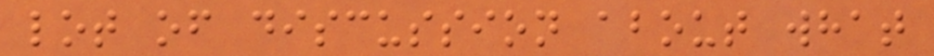lot of discussion about what
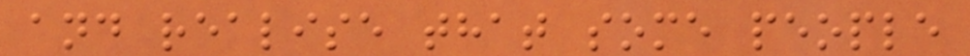and realise that some people
